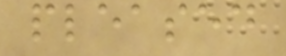pleased
